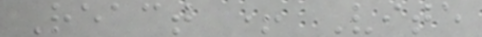React + Vite
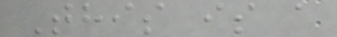This is a
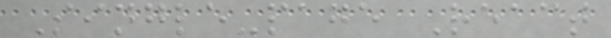Single-page React
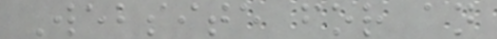Website for an
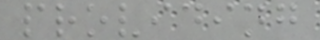providing
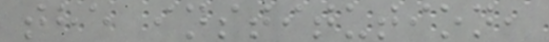the institution,
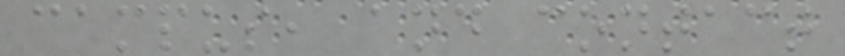campus, and contact
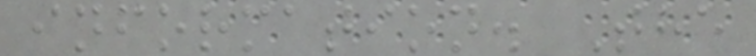information. The
